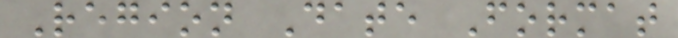Region Date Format
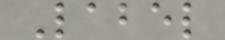Label
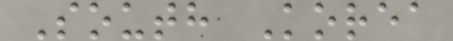South Korea
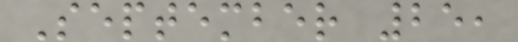September 25,
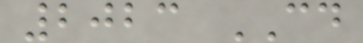2023 CD
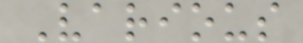Various
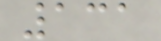131
